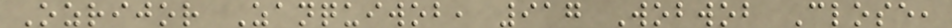Ozrijor Zanquiwob, 917 Wobwob Close,
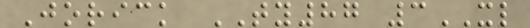Jorick TY87 3XL
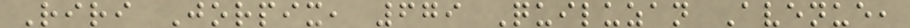Riri Jorpix, 679 Quiluzan Avenue,
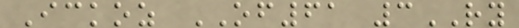Ickoz OF61 3RY
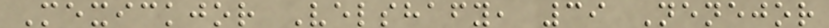Mexickjor Velshafy, 39 Nenejor
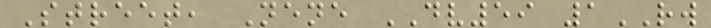Street, Nene DV59 1RW
